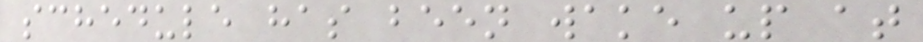schedule has been wake up at
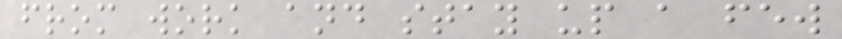from work and stay up a few
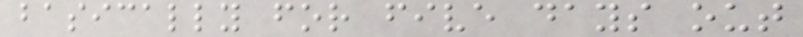basically for five days out
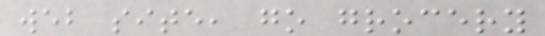web site, go grocery
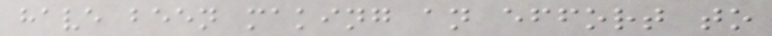have been making an effort to
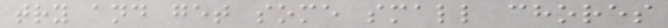try and get some small chores
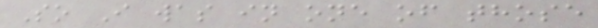So I was in one of those
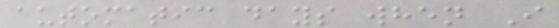automatic days when I
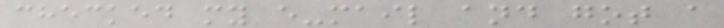checked my e-mail and got a
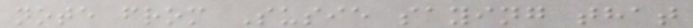note from Susie saying that
